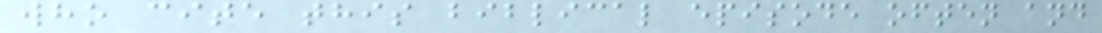who cite this biblical episode often and
